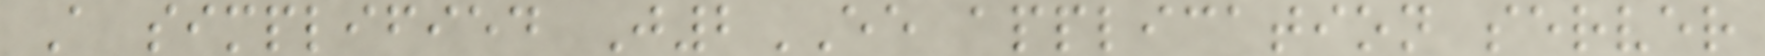A simplified J2EE application server
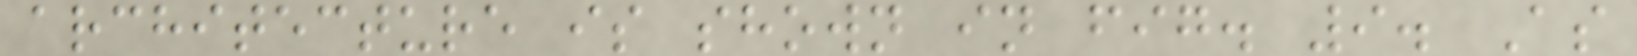architecture is shown in fig. 9. As
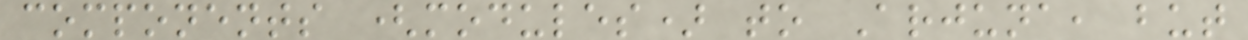components (modules) to Arjuna, but
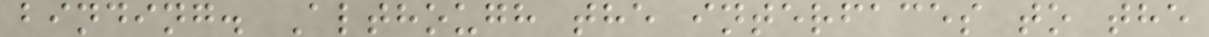binding. Although the interfaces to the
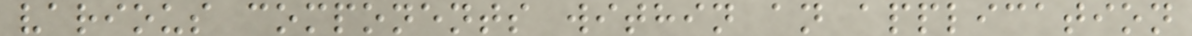various components within an application
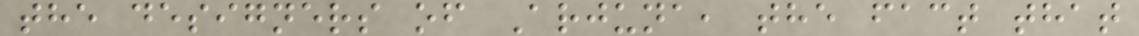the designers of Arjuna, the fact that
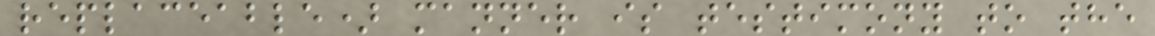replaceable) manner is testimony to the
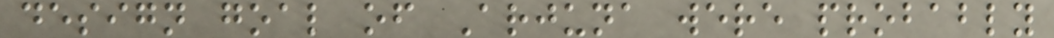design goal of Arjuna were probably
